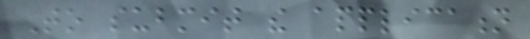To submit the application
